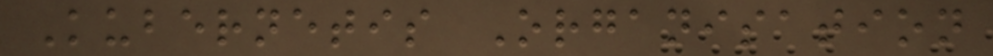Kubernetis Organisation
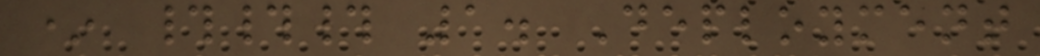* ### 1. Deployment
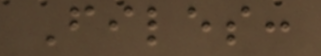Files:
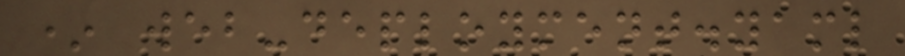* web-deployment.yaml
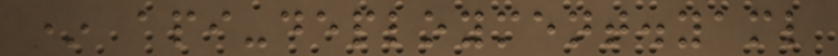* api-deployment.yaml
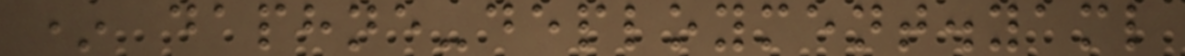* daphne-deployment.yaml
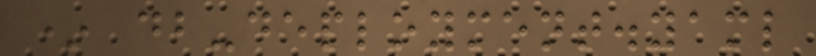* db-deployment.yaml
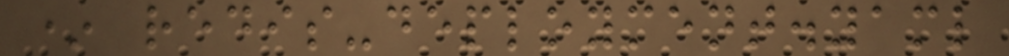* redis-deployment.yaml
